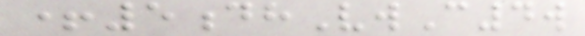+5dhVwC4w
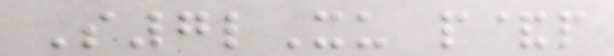S7lXu p&p
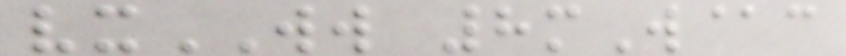vxWW 8mW@c
